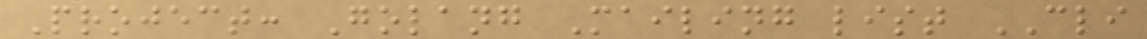Project: Golang Mailing list CLI
